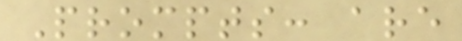Prompts: are
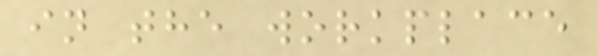in the workplace
